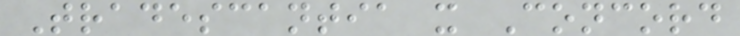Tradescantia x Concord
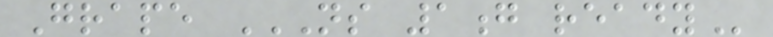Grape NS 1G READY
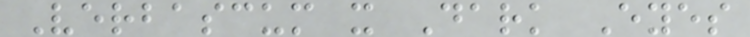Verbascum x Dark Eyes
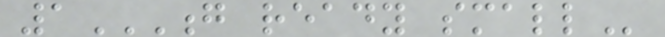1G READY SMALL
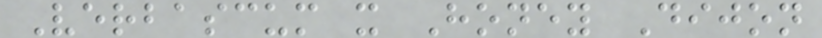Verbascum x Honey Dijon
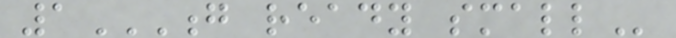1G READY SMALL
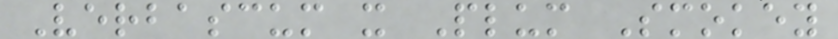Verbascum x Plum Smokey
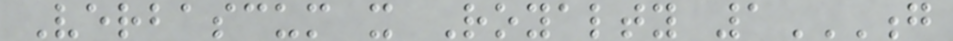Verbascum x Royalty 1G
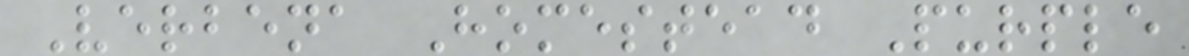Verbena Homestead Purple
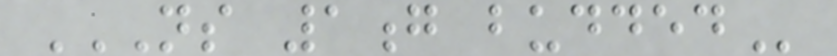NS 1G BUDDED
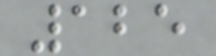125
